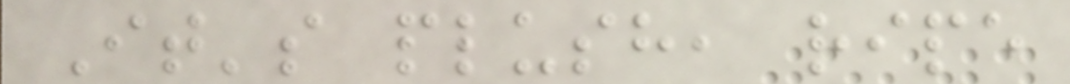It's plush, ripe
